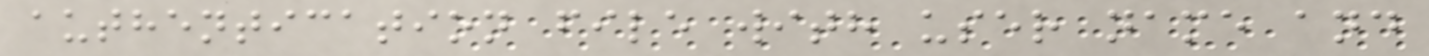authentication file with user name and
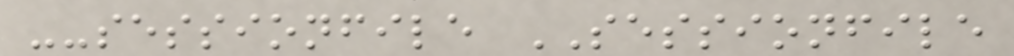--sessionfile SESSIONFILE
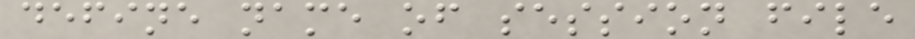define name of session file
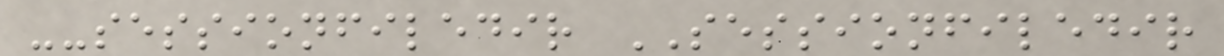--sessionfiledir SESSIONFILEDIR
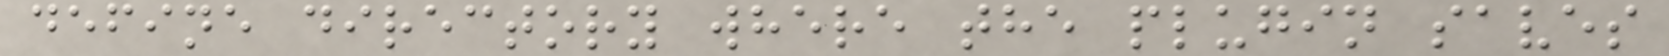define directory where the plugin saves
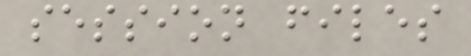session files
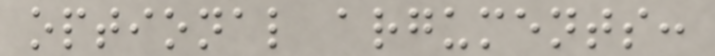optional arguments:
